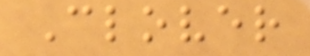Clover
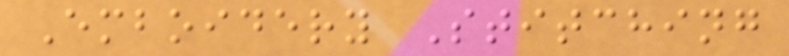Emboidery Stitching
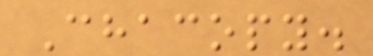Chacopy.
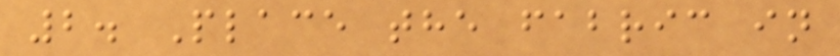2. Place the fabric in
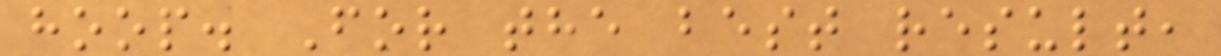hoop. For the best result,
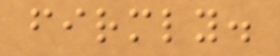firmly.
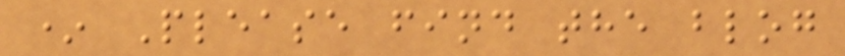* Please find the blog
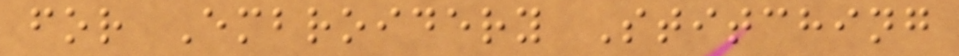for Embroidery Stitching
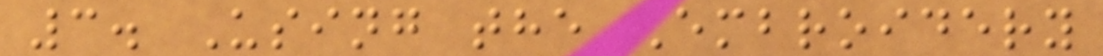3. Using the Embroidery
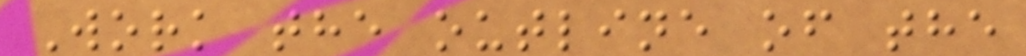Work the outline of the
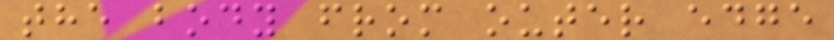the body from outer edge
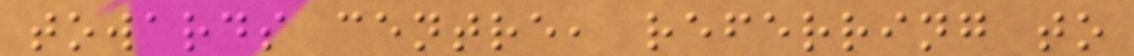towards centre, referring to
